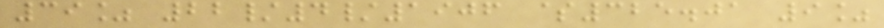39% 22/4/1906 $325.01 9%
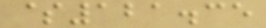$121.35
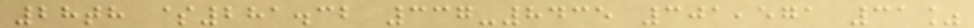28th $281.32 337-8435 301,571 31%
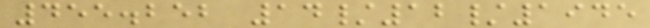455.252 14/12/1945
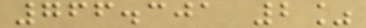766.301 2%
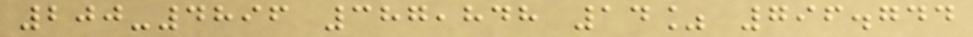200-4896 387,848 14% 796.744
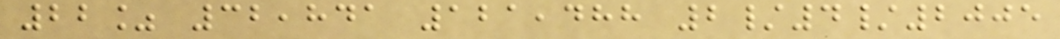22% 32,841 121,488 2/4/2005
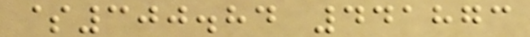$300.84 441873
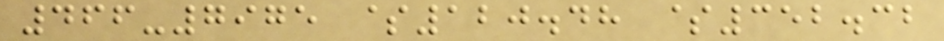466-7975 $120.48 $352.32
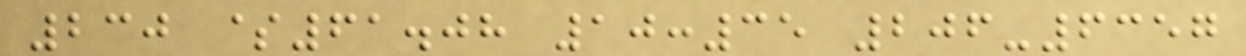230 $61.08 10:35 206-6357
